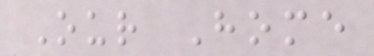Our Home
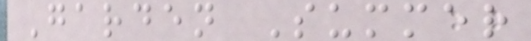Garden Summer
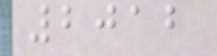2012
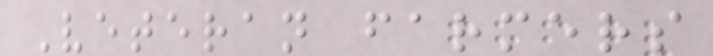Veteran farmers
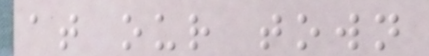at our town
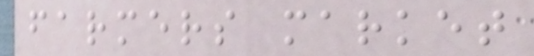farmers market
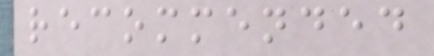recommended
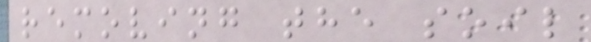removing the soil
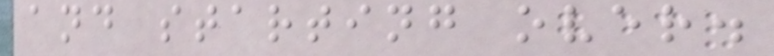and starting over.
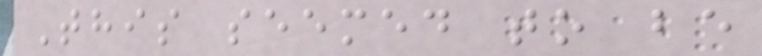This seemed to be
